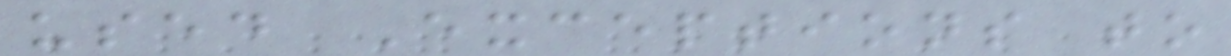used Exceptions to
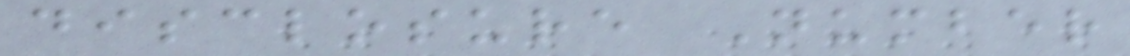disclosure Number
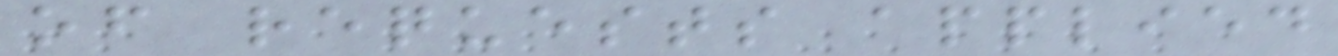of requests applied
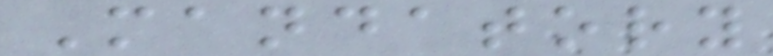Mandatory
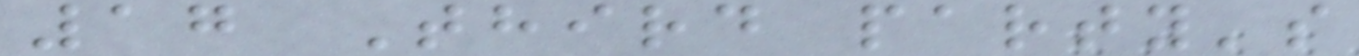17 Third party's
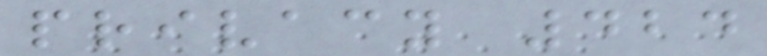privacy 424
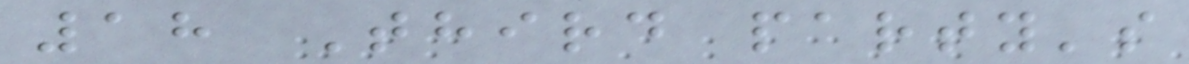18 Third party's
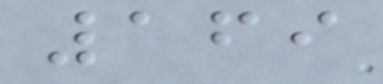169
